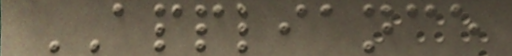APPLIANCE
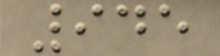945
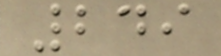249
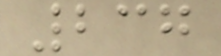237
